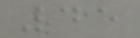45
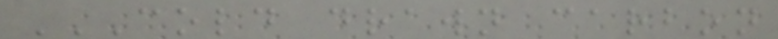COLD DRAWN CARBON
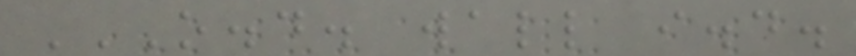O.D. WALL I.D.
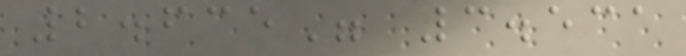2.635" 3.531
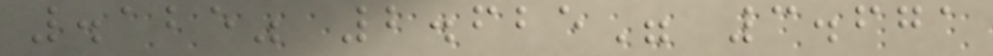.125" 2.625" 3.671
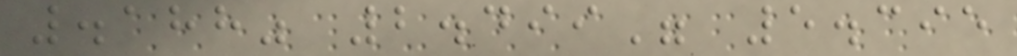.188" 2.499" 5.395
